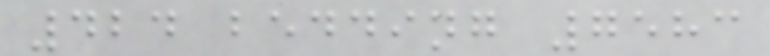424 bedding 7583
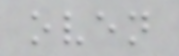oven
